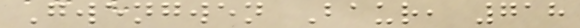Gwengwen Baur, 718
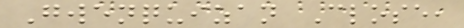Gwenquizan Close,
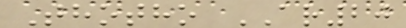Thotho AR20
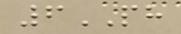6PH
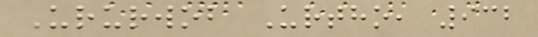Ururwob Urtho, 932
